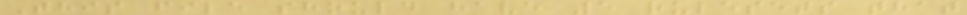This file should have 5 rulesets that
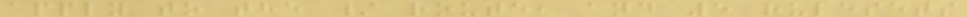apply to the / route, and 5 rulesets
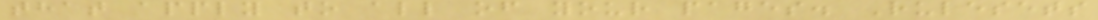that apply to all of your pages. Rulesets
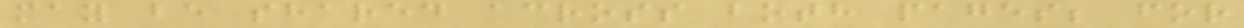may be shared across both pages; for
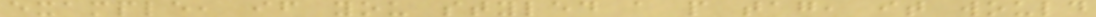example, if you styled a p tag, it would
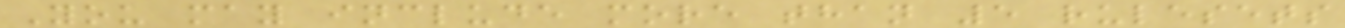You may include more than 5 rulesets
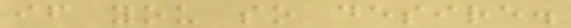if you so desire.
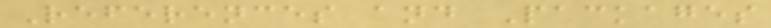References and Packages
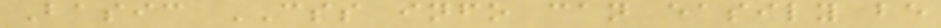Basic CSS info can easily be
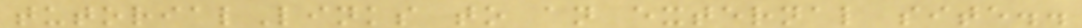tutorialLinks to an external site..
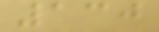130
